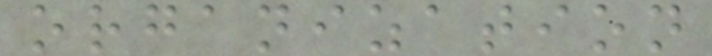organization
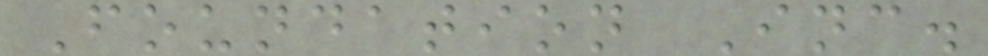Foundation Inc.
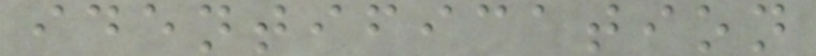identification
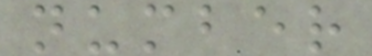number
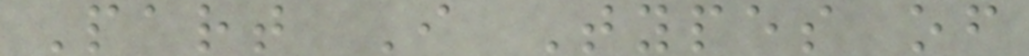Part I Types of
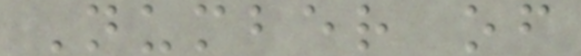Number of
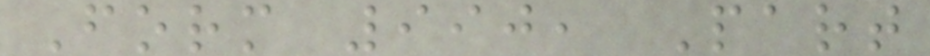Form 990, Part
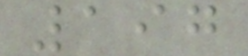197
